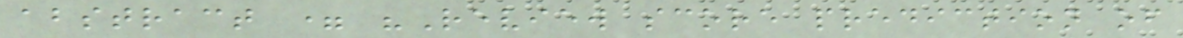abstract = "Review score prediction of
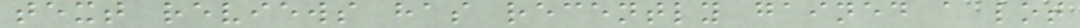text reviews has recently gained a lot
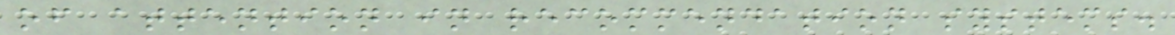of attention in recommendation systems.
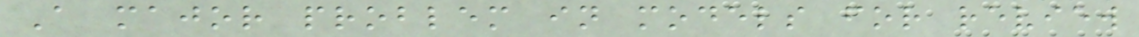A major problem in models for review
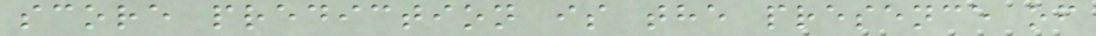score prediction is the presence of
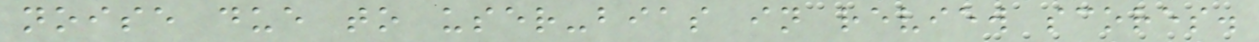noise due to user-bias in review scores.
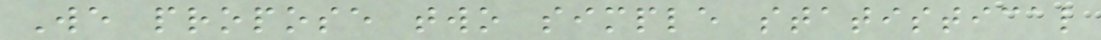We propose two simple statistical
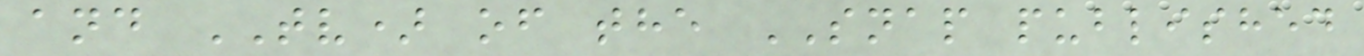and TV) of the SNAP published
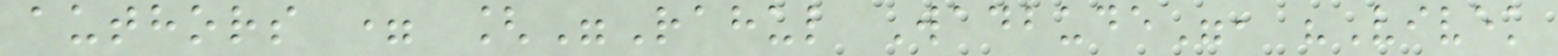authors = ["Rahul Wadbude", "Vivek
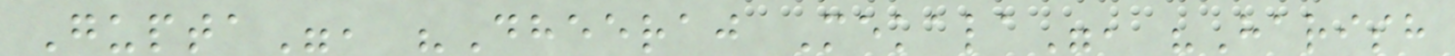Gupta", "Dheeraj Mekala", "Harish
